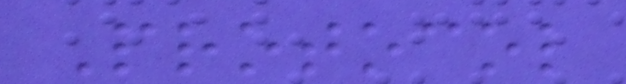Protocol
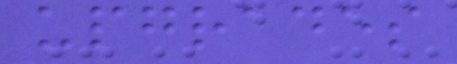upgrades
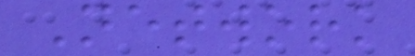Network
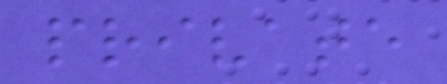private
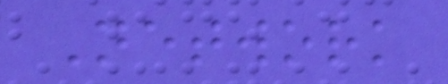Network
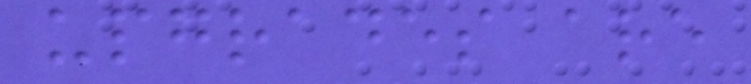upgrades are
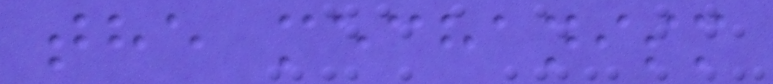the mechanism
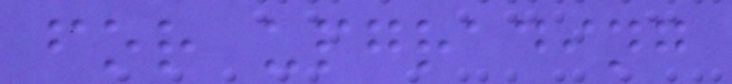for upgrading
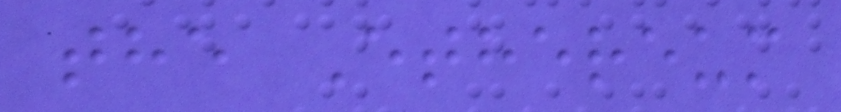the Ethereum
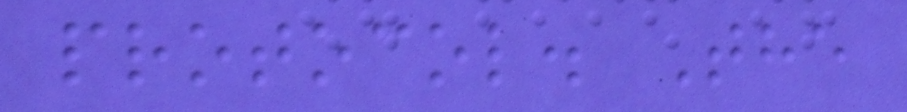protocol. The
